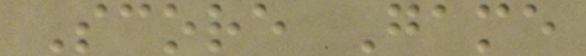Score Game
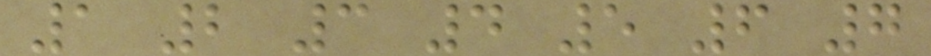1 2 3 4 5 6 7
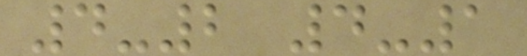4-2 4-1
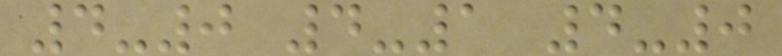4-0 4-1 4-0
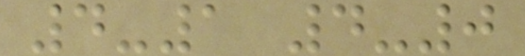4-1 4-0
